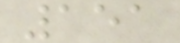151
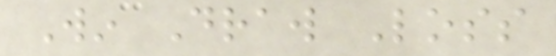Win Draw Loss
